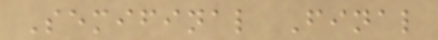Semifinal Final
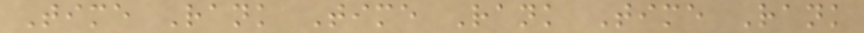Time Rank Time Rank Time Rank
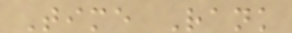Time Rank
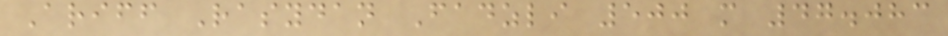Ariff Rasydan Fadzli 500 m 47.083
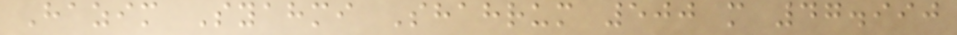Hazim Syahmi Shahrum 500 m 47.990
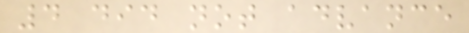4 did not advance
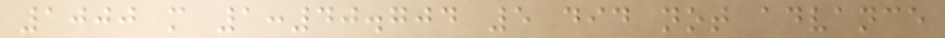1000 m 1:40.704 5 did not advance
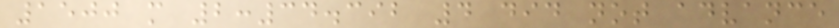1500 m 2:34.392 4 did not advance
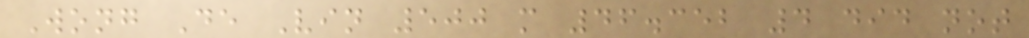Wong De Vin 500 m 46.352 4 did not
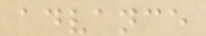advance
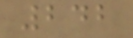242
